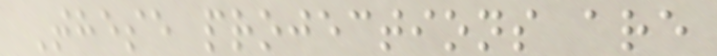These projections are
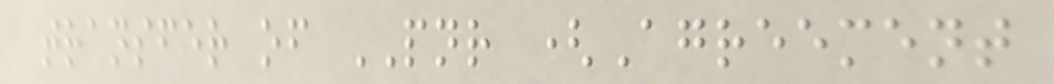transfer of PNR (Agreement
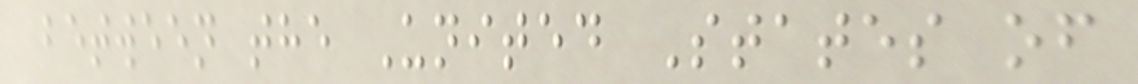between the United States of
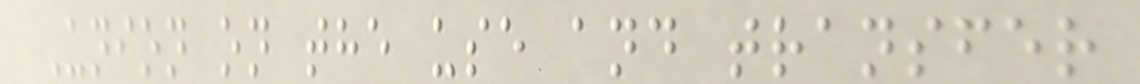Union on the use and transfer
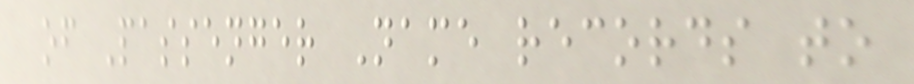of Passenger Name records to
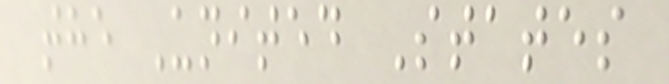the United States
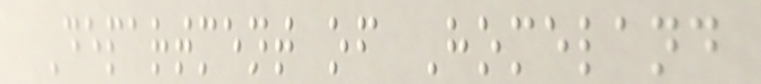Department of Homeland
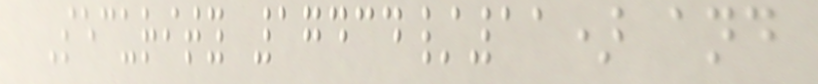Security 17434/11) and
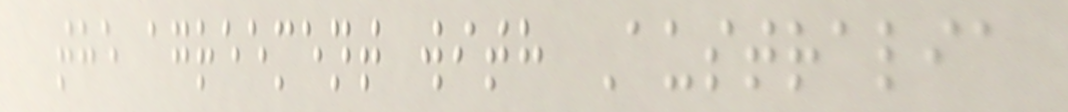the agreement with Australia
